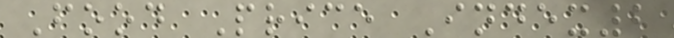Food Price Index2
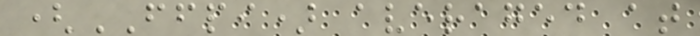(FFPI) averaged at
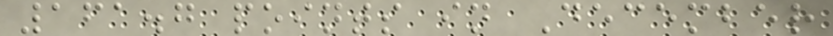161.7 points in December
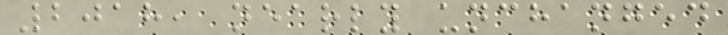2018, nearly unchanged
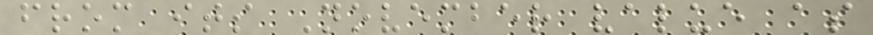from its November value as
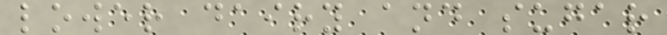lower dairy and sugar
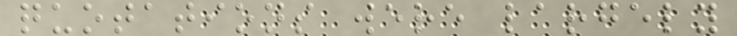quotations were largely
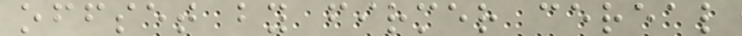offset by firmer cereal
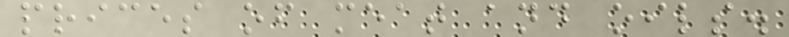prices of meat and oils.
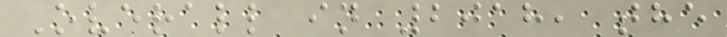Overall in 2018, the
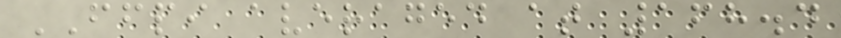FFPI averaged at 168.4
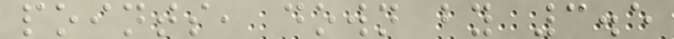points, down by 3.5
